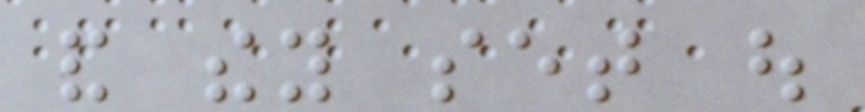and they set out
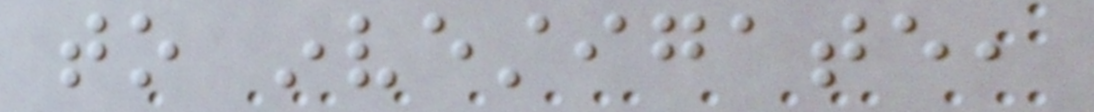to investigate,
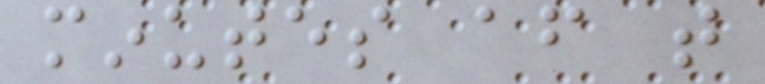minutes after that
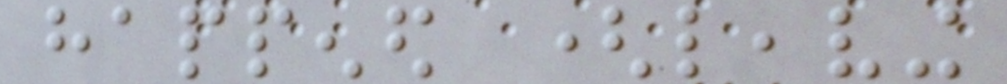happened (leaving
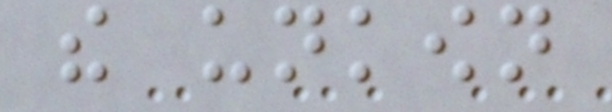the unkown
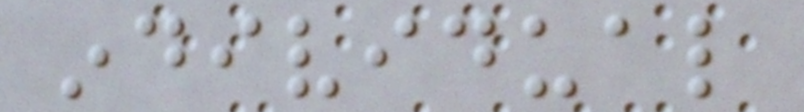individual
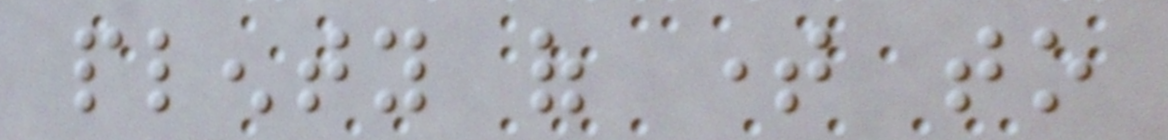plenty of time to
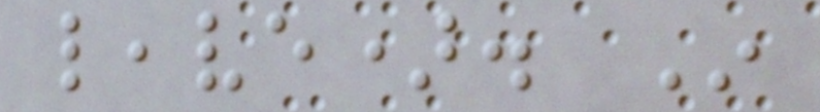leave). In
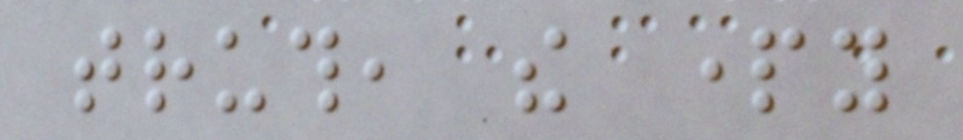truth, the party
